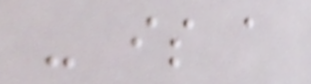- is a
